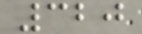320
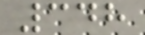348
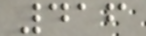416
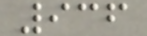936
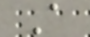A
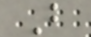B
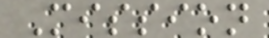Mission
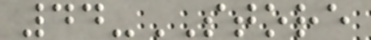44-STORE
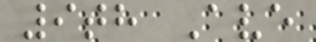9th Ave
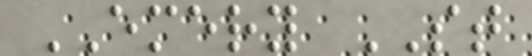EMERY ST
